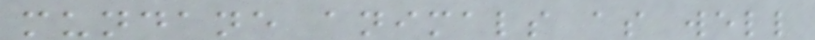mundane animals as well
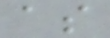as
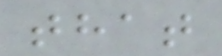that
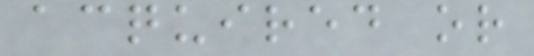acquired or
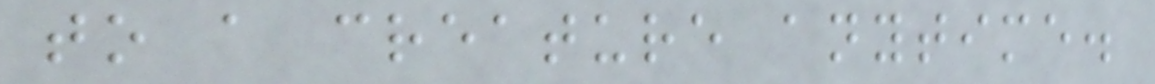to a creature anytime.
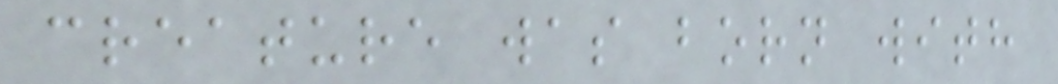creature was born with
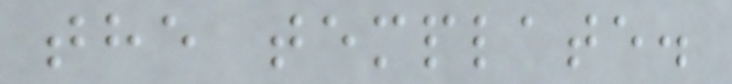the template.
